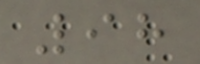98
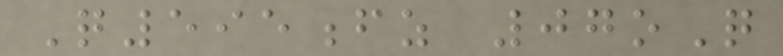Q595fz 07oQ
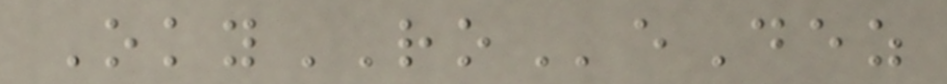OkyROeDez
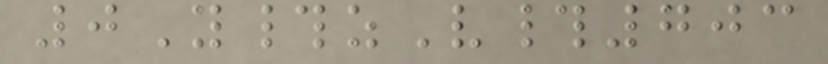0Y#zV#703
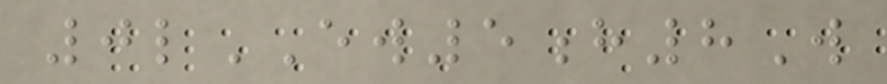0lEW5h8W
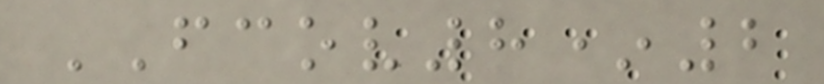FCOV8*2
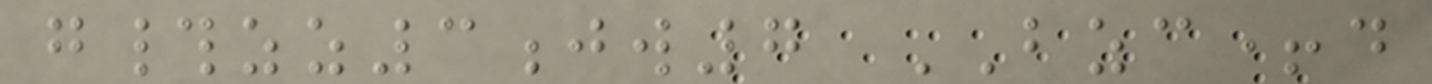g#zz3jw7 BZC+d
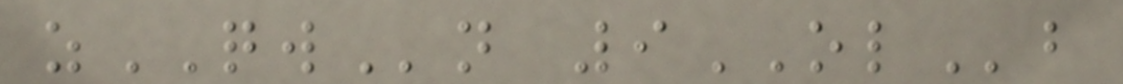zQWn 9OLb
